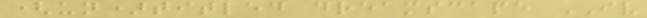(un)titled dreamscape IV
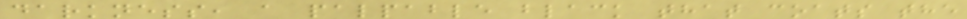darkness, a palpable black that coats the
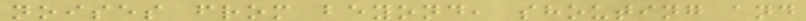noises from beyond, shouting and
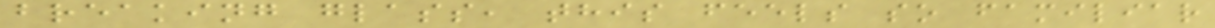breaking glass, this feels so familiar
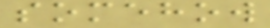somehow
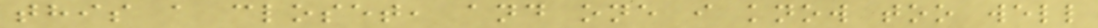this a closet, and one i know too well
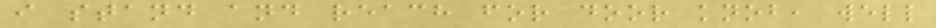i stand and reach for door knob, well
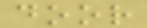door
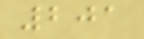201
